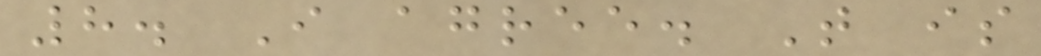8. I agree. That is
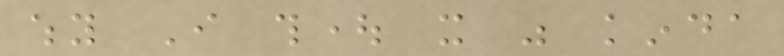why I thought it was kinda
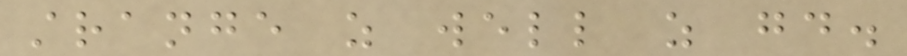strange as well as good.
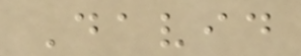David
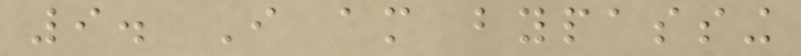9. I am bypassing
